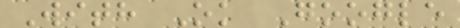With Ok Google
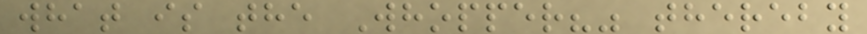what is the Whopper?" thereby
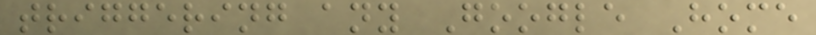triggering any Google Home
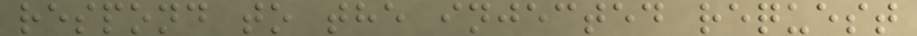respond to the injected request
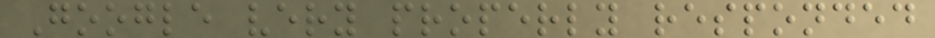Google very properly responded
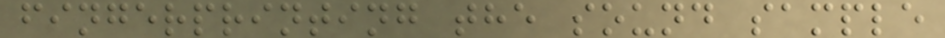fingerprinting the sound sample
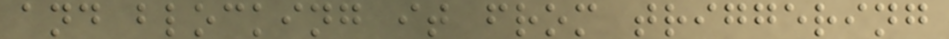and blocking it from triggering
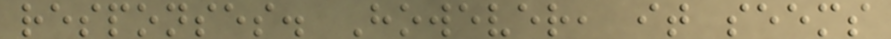responses. However, it seems
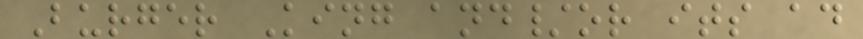Burger King and/or its ad
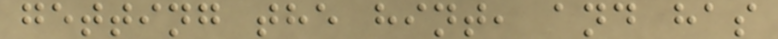getting the hint, and has
